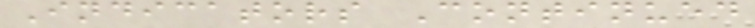Indicators Continued
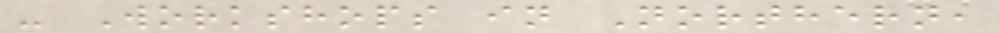- Workshops in Northern,
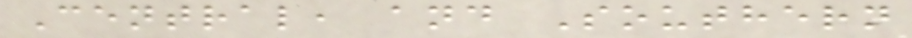Central, and Southern
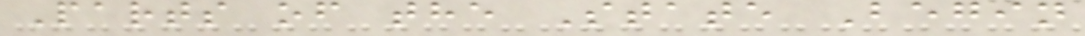Parts of the State Begin
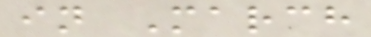in March
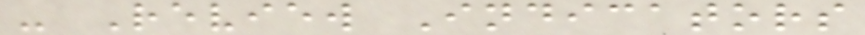- Review Indicators
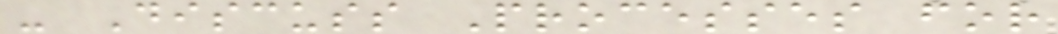- Discuss Processes for
